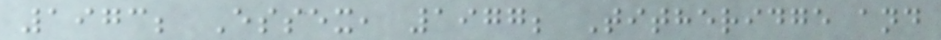1973; Essex, 1977; Titheridge and
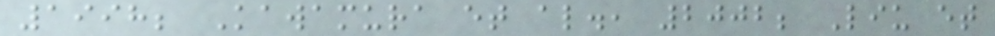1998; Kawamura et al., 2002; Liu et
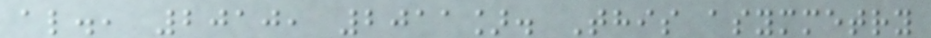al., 2010, 2011]. This asymmetry
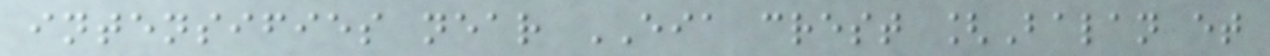intensifies near EIA crest [Balan et
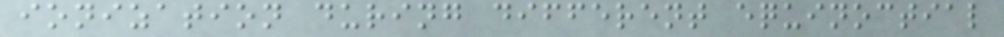ionization during different equinoctial
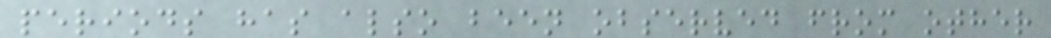periods has also been observed from other
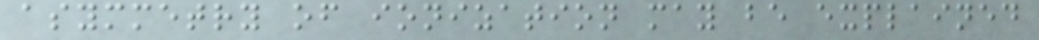asymmetry of ionization may be explained
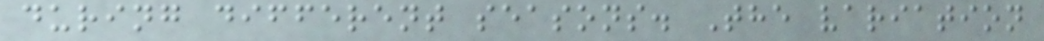during different seasons. The variation
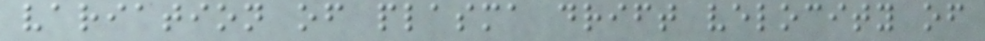variation of plasma drift velocity of
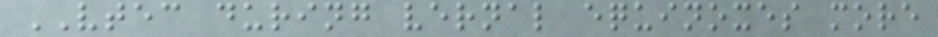VTEC during vernal equinoxes more
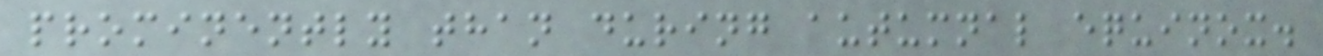prominently than during autumnal equinox.
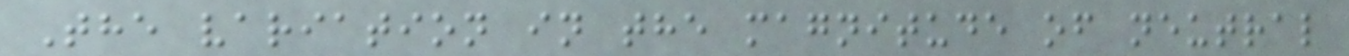The variation in the magnitude of neutral
